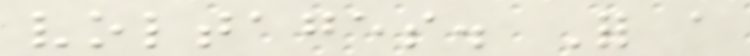voltages. For a
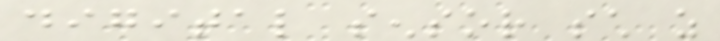digital sensor such as
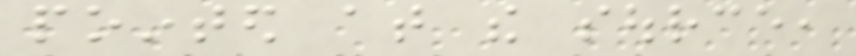pointed at the source,
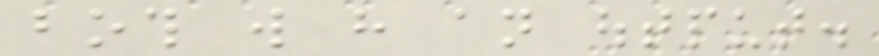both will have an output.
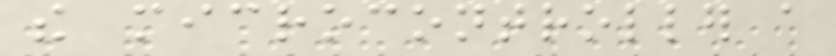the microcontroller a
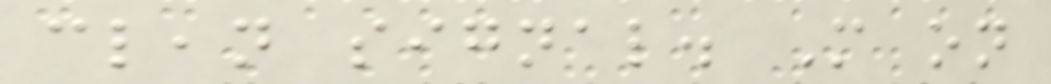clean signal. More on
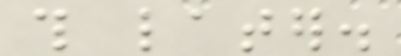this later.
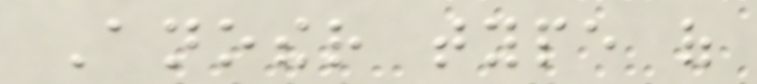Another type of
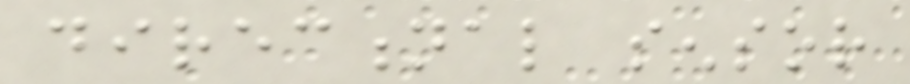directional sensor
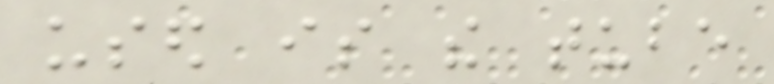used is the tube
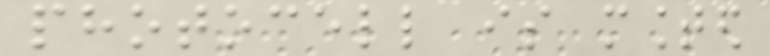photocell is mounted
